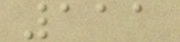111
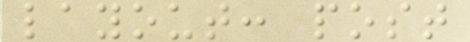layout: post
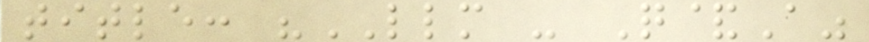title: "LLM - Q&A"
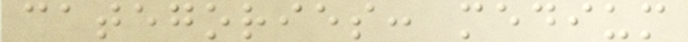categories: medium
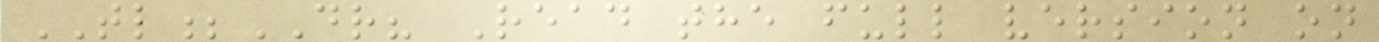TL;DR? Read the full version on
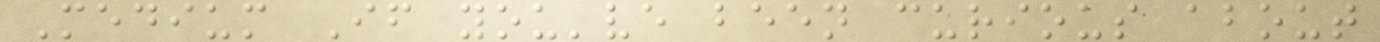Medium If you've been curious about
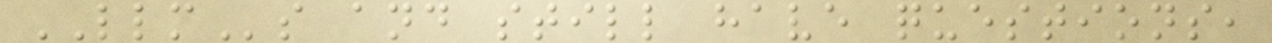LLMs and still have questions,
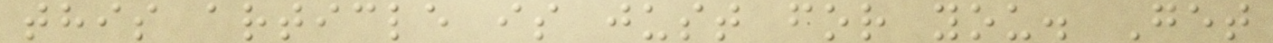this article is just for you. Get
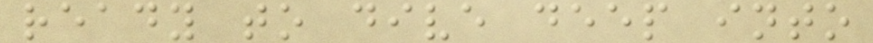ready to dive deep into
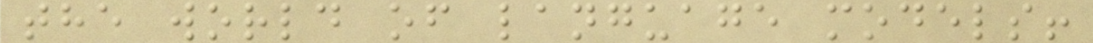the world of language models!
